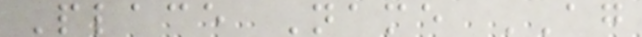Place Name AG
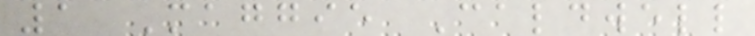1 Maggie Caldwell
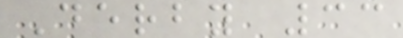Derby 33
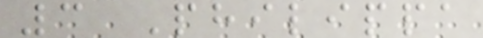3 Philippa
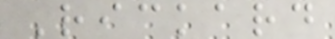Rickard
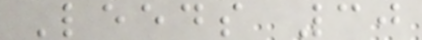Leeds 30
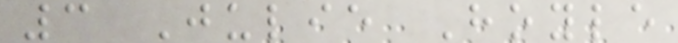3 Julie Hoyle
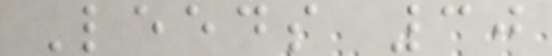Leeds 30
